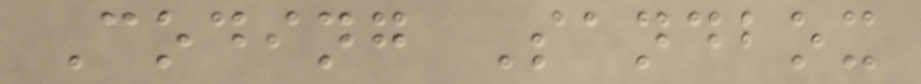Coding Sandbox
